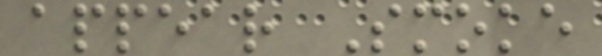appear Smoke
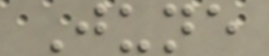June
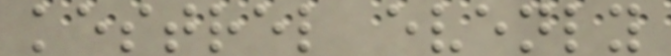kestrel evenly
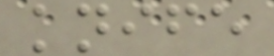knife
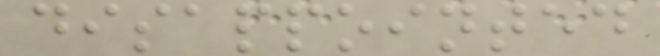disappointed
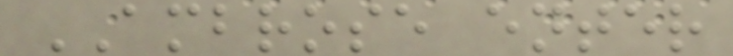AMBROSE enter
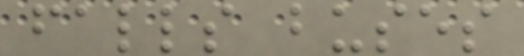falls buses
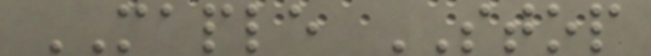MAPLE STOP
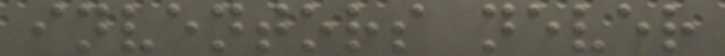inventors never
